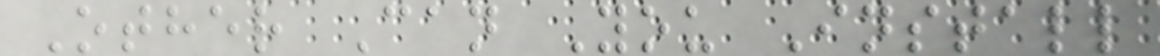Other Can You Install
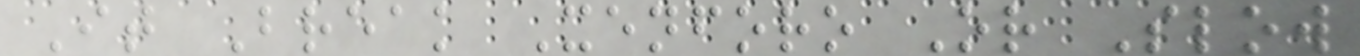It Break Xenforo Or Slow
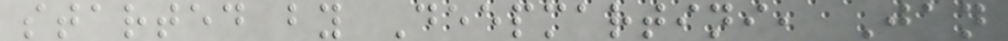started by Deepmartini, Jan
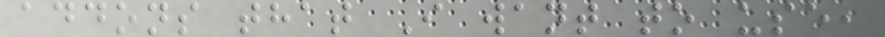addons that I want to use,
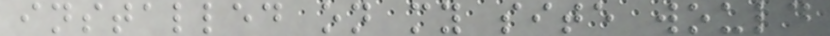installed on my site would
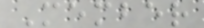Member
